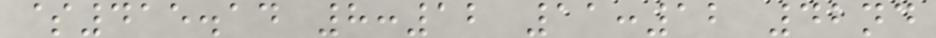$415.14 8:12 11:12 42nd
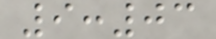9:03
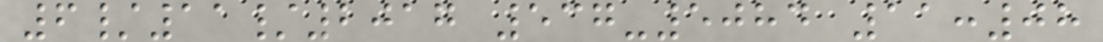6/11/2017 537-5084 11:08
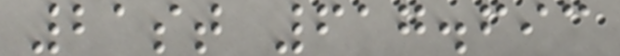21st 617.693
